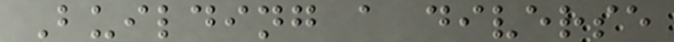Building a diverse
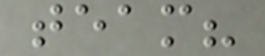team?
